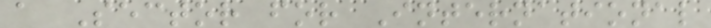a Sector for International
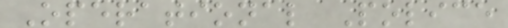Operational Police
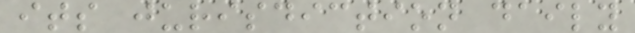its jurisdiction daily
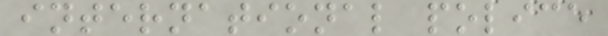international police
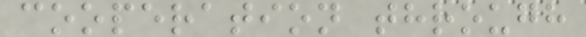cooperation through
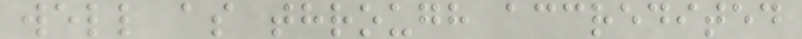well as through accredited
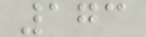173
